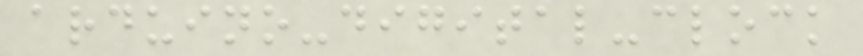arduino-digital-clock
